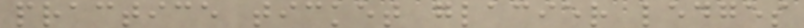practice ticket glacier ledges
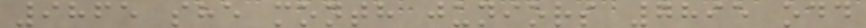9865 she month juniors 7895 odd
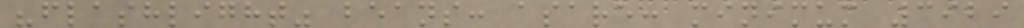"flashlight" beans: asare: minimum 3929
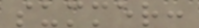summer:
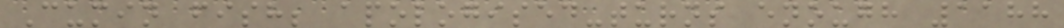Cumin fish; apologised-turns enough 1188
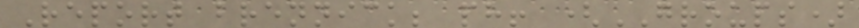Report brennick; ph! (GROUPS)
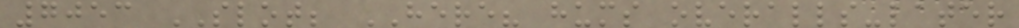7053 SLOT; HERE? hums overalls-later
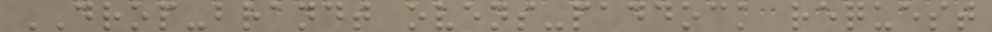DROP-brandt ovens-paddock request
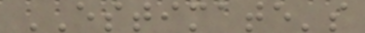ESTIMATE's
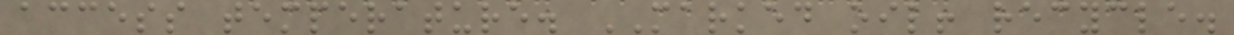access temperature. MARKED oil! recycle.
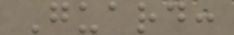Guard:
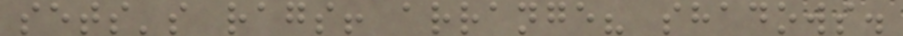sets's rags! arrange? shadows.
